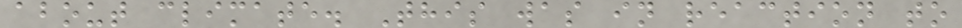about climate. This was in reaction to
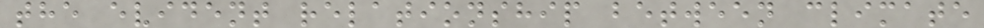the evident relationship between climate
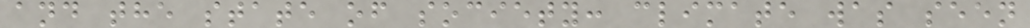and the state of society: climate was seen
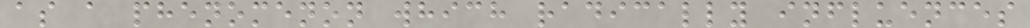as a phenomenon which radically influences
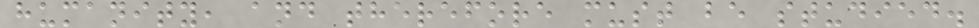humanity, and therefore must be studied.
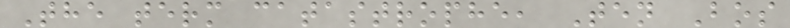The term catastrophe, Ten Bos
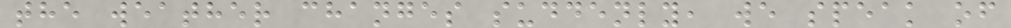the weather changes suddenly, we speak of
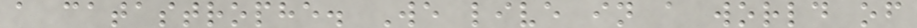a catastrophe. We live in a world of
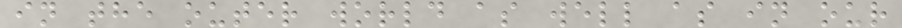in the outer world as well as in our
